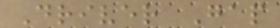Driver Gap
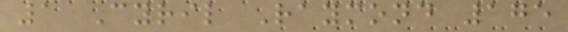1 Cyril Raymond 175
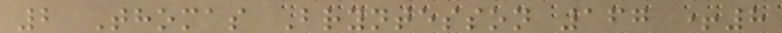2 Thomas Bryntesson 167 +8
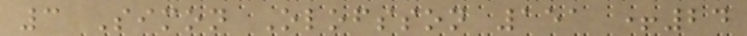3 Simon Olofsson 151 +24
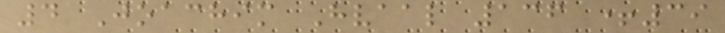4 Joachim Hvaal 136 +39
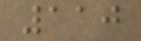110
